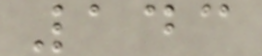143
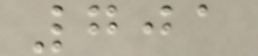701
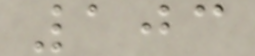103
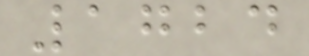1724
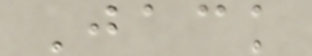Jack
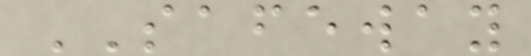SAFEWAY
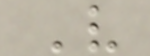V
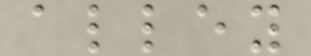alley
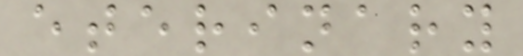eterinary
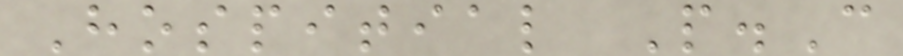Hospitial P.C
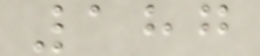187
